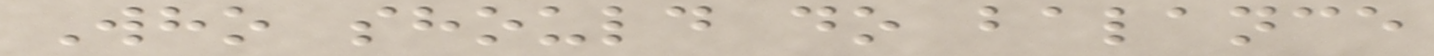Who should do balance
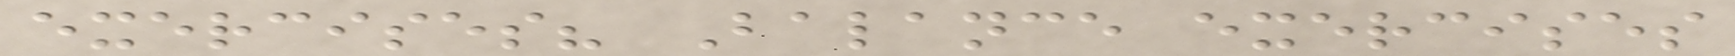exercises? Balance exercises
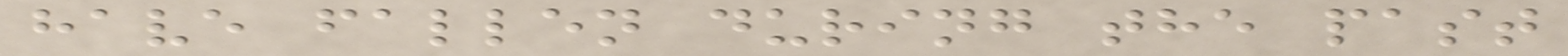have fallen during the past
